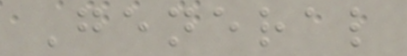General
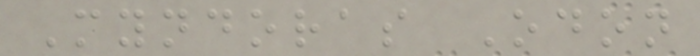Myndoras Odon
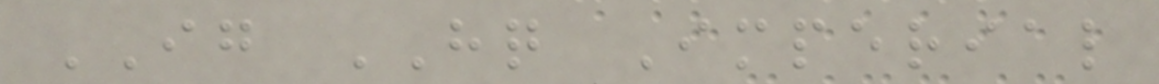IG HQ Imperial
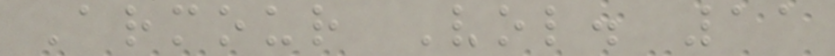Armour Vol. 11
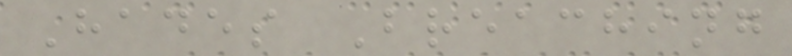Hades Breaching
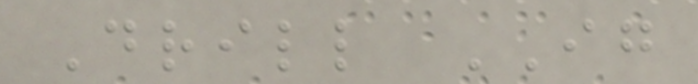Drill IG
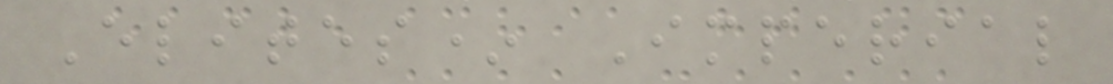Elites* Imperial
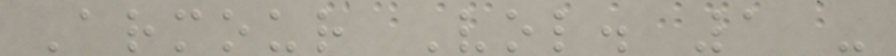Armour Vol. 1 -
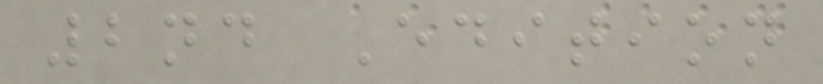2nd Edition
